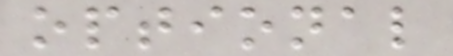optional
